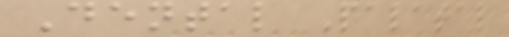Dental Palatal
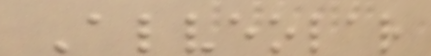Alveolar
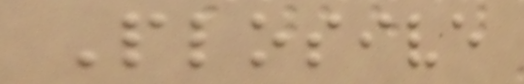Plosive
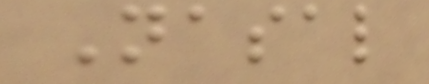Nasal
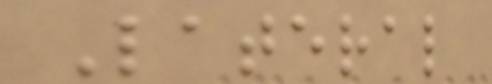Lateral
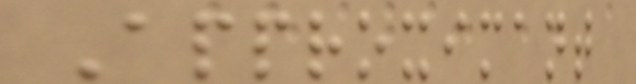Approximant
